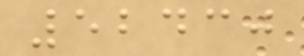52430
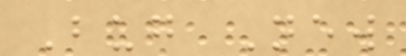Bug New
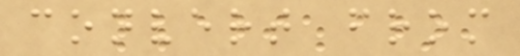convert from
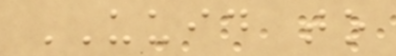UUID to
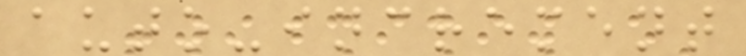auto-increment
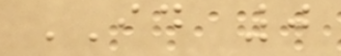ID 0
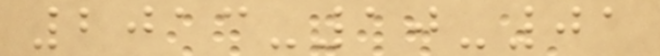2013-10-01
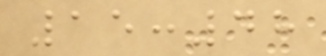15:48
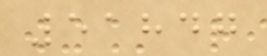51847
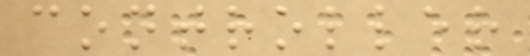controller
